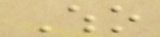Who
